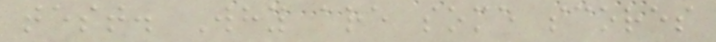test. Why are some scores
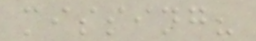missing?
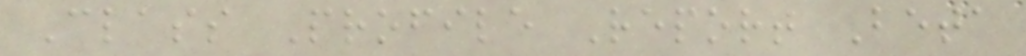Class Profile Report Beta
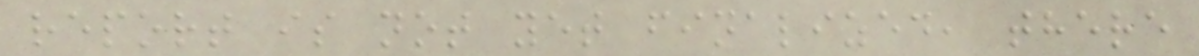report is not yet finalized, there
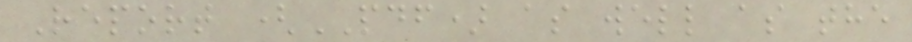Report (PDF) as well as the
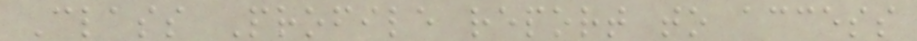Class Profile report to access
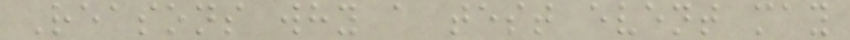Reasons why a test event may
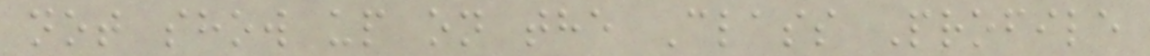not show up on the Class Profile
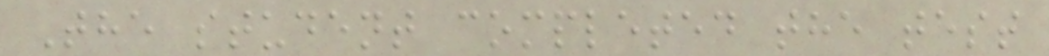The student completed the test
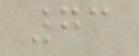73
